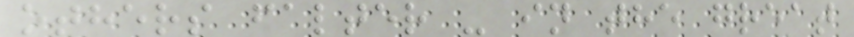others falter - in the great
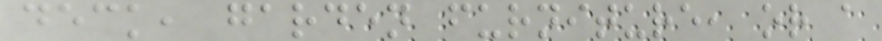deck, garden furniture, or a
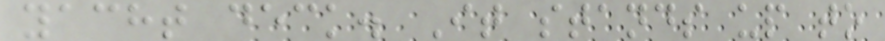yacht deck. It stands up to
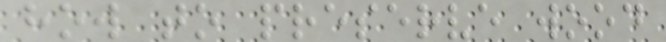how to preserve wood
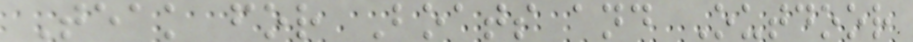Teak for Boats and Outdoor
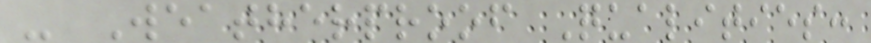- Weatherproof Qualities:
